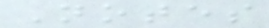Notes
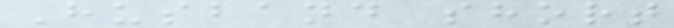Husband short
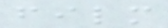film
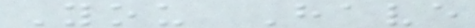You Have
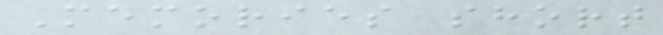Memories short
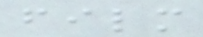film
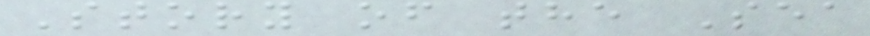Story of the Sea
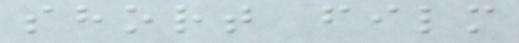short film
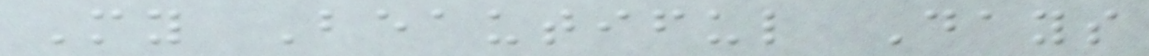My Beautiful Days
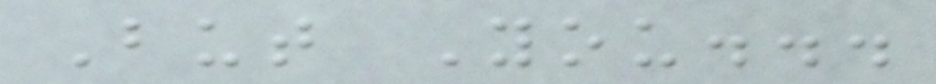But You...
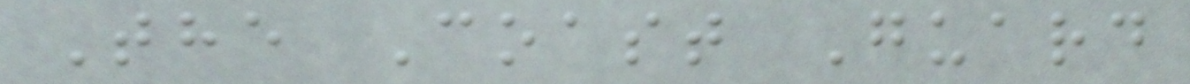The Coast Guard
